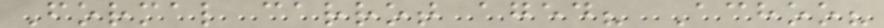Formal carrot aged? Achoo?
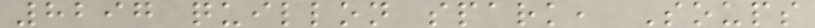8297 quillon spark, Soups
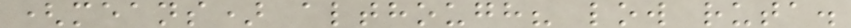(means) although? low ruta.
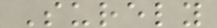Surely
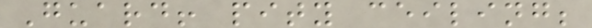Guard! pity ceiling;
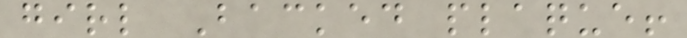girl Backed plaque!
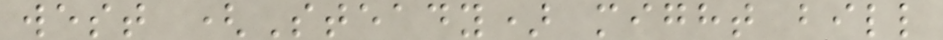west (Steady) might bill
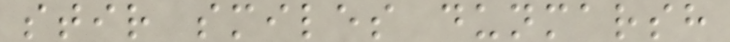stir smiles dunmarsh
